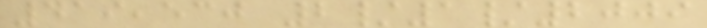419,530 2/1/2009
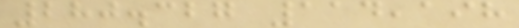280.327 114,198
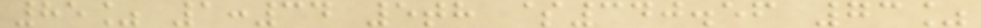85% 1:34 5th $340.56 73%
